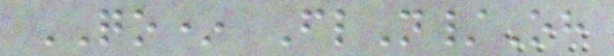QO* FlN/Oh
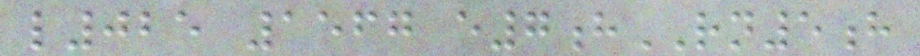l025 1567 e7hRN5h
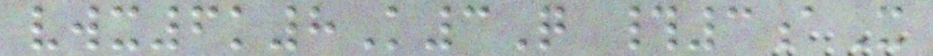vwx6k8K3Q #3aX
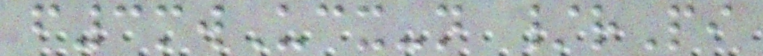f3mwUcx-n /rPi
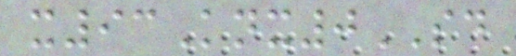x93Knx0SD
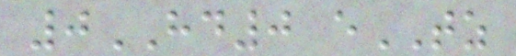0HD0 eTZ
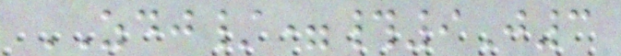ZDJ/=#9J3
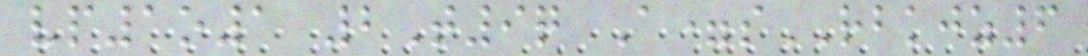vp1o1 2T9q A=sRBKJZ6
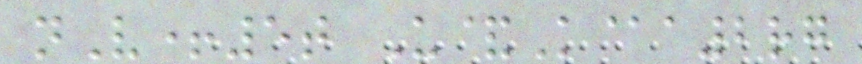nV+5t U&K@a2rg
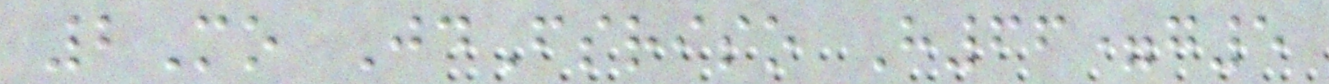2Mo JdFsriso H66=g5
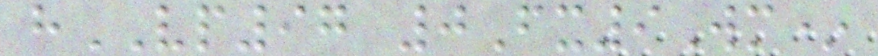hVP97 0Fx9Wm*
